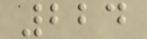224
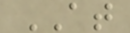AT
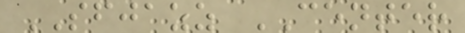SFJAZZ CENTER
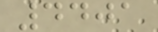4401
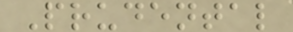Prudental
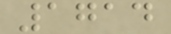1714
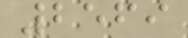2569
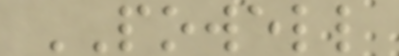POWELL
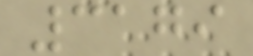3179
